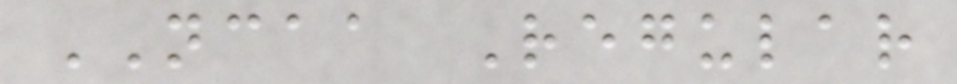NCAA Regular
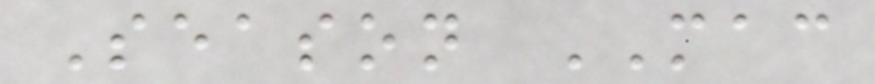Season MAC
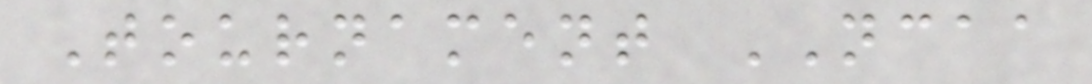Tournament NCAA
